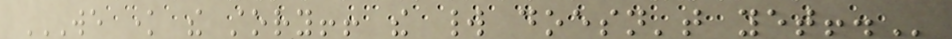WE KNOW THE STORY!! THE WORLD DOESN'T YET!.
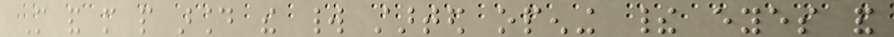More and more people around the world started opening their eyes and
